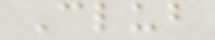Club
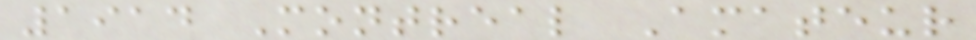1914 Montreal Amateur
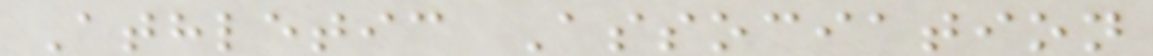Athletic Association
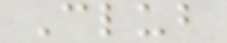Club
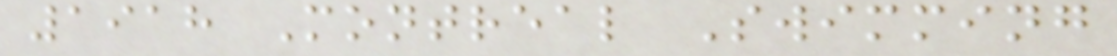1918 Montreal Swimming
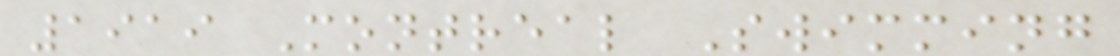1919 Montreal Swimming
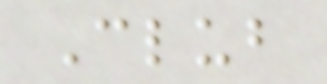Club
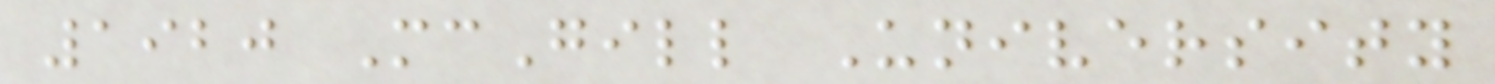1920 McGill University
